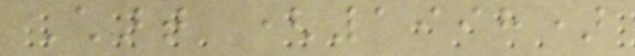Chart (1998)
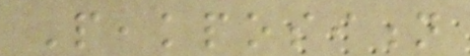Peakposition
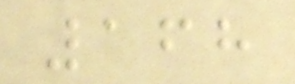168
